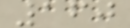160
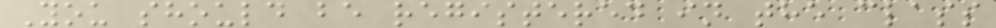You should be registered in the class
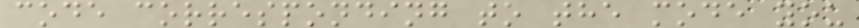code corresponding to the mode you
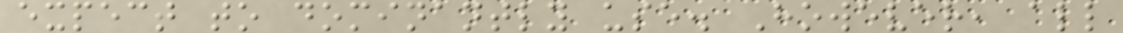expect to dominantly use. However, all
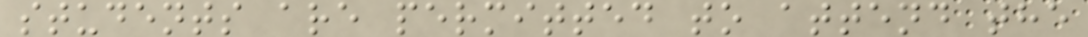students are permitted to attend the
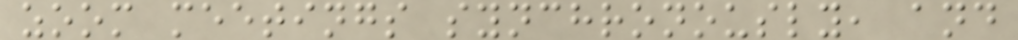zoom meetings synchronously, and
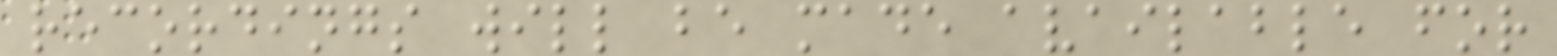recordings will be made available for
